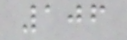106
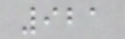921
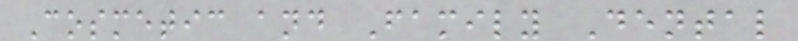Cosmetic and Family Dental
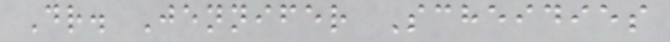Dr. Jennifer Scheidies
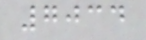7034
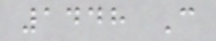1448 C
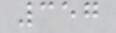357
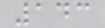143
